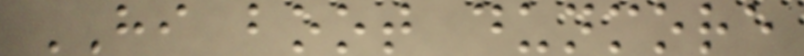HI boot dunmore
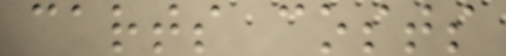carts costs
